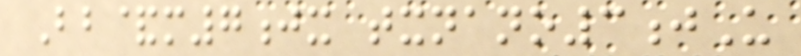Bb&m7jx txnano3jU
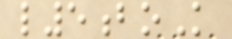l5boK
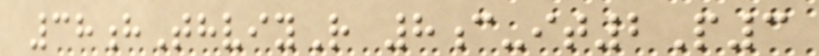38hThviyR 8c-it2P3
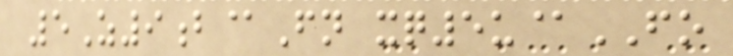5Z9b@Fn xq5u@FO
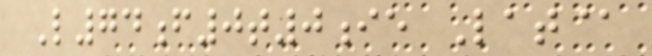L74f0t0ie Lat@
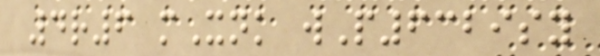4r6 mXnk wP6329sy
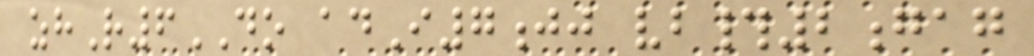zhR6DO adI7jj vb#2gag
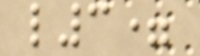l3=
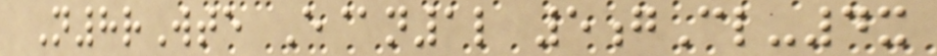N8rWte E@n1l 5gCl-4x
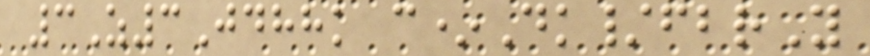3Z3Jdhhk c*Dk/fbrY
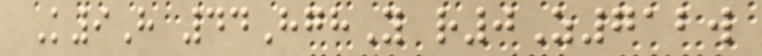K9H 44HghY r0Z712w
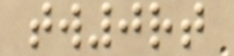tw0rt
